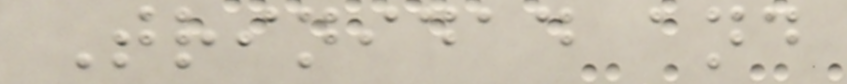Trinidad and
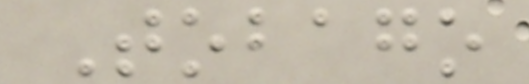Tobago
